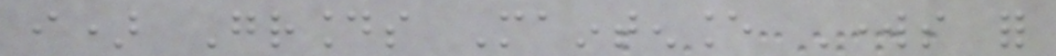i) Grounds Maintenance Works for
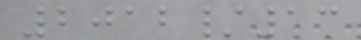2012/13
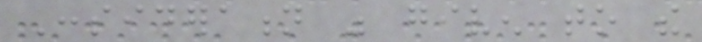Consideration was given to the
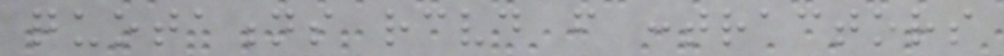quotations received from contractors
